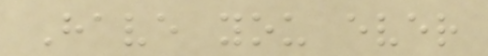Have you ever
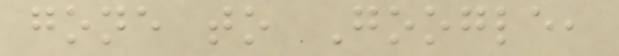gone to Google,
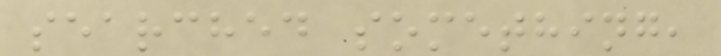searched something,
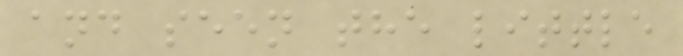and seen the little
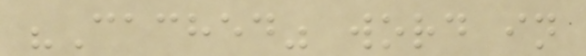"Cached" word in
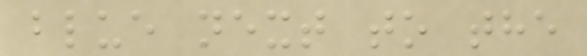blue next to the
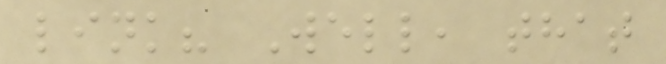link? Well, that
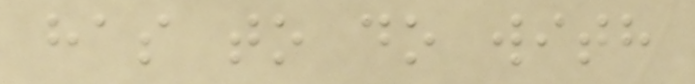has to do with
